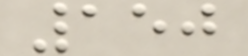150
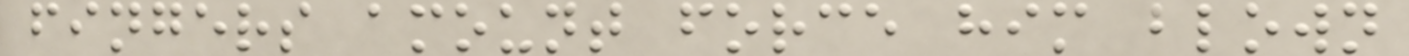fingers amount force him blown
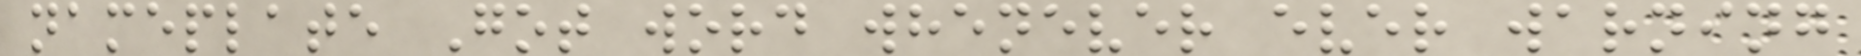nameplate Got word whenever ever warning
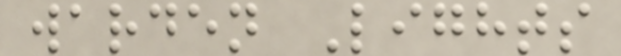warden Lights
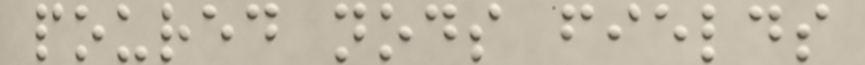poured nods fields
